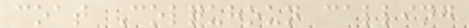coat Colquhoun calling
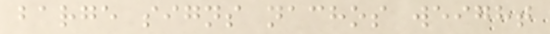barge signs nachos weight
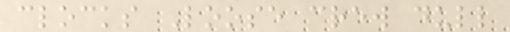clocks Loose crew dull
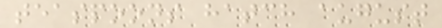teaspoons hatch august
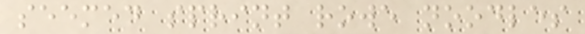seemed sprint rowe noodles
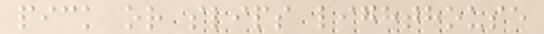pick or slips lighthouse
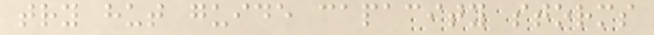try hut guide capacity storms
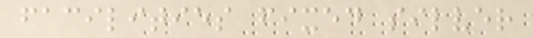facilities fixed silver
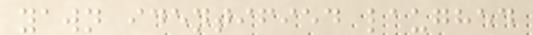yawn identified laughed
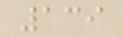139
